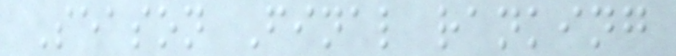Season Final ranking
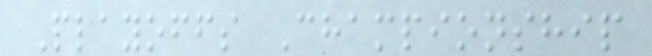Playoffs Championship
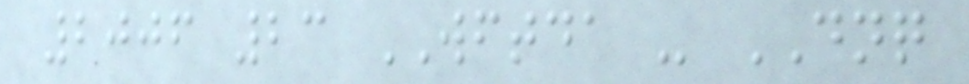2006 23 WFTDA - DNQ
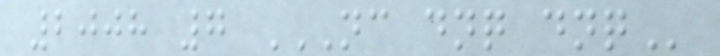2008 7 NC DNQ DNQ
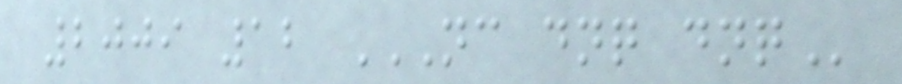2009 12 NC DNQ DNQ
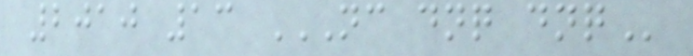2010 13 NC DNQ DNQ
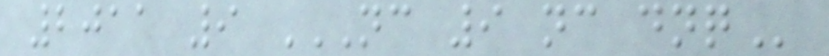2011 9 NC 9 NC DNQ
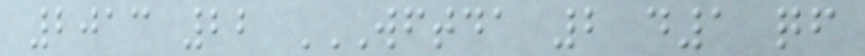2013 22 WFTDA 2 D1 QF
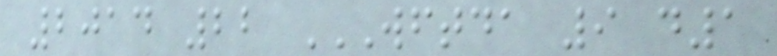2014 22 WFTDA 9 D1
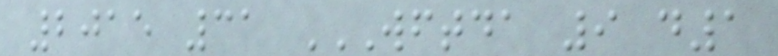2015 31 WFTDA 9 D1
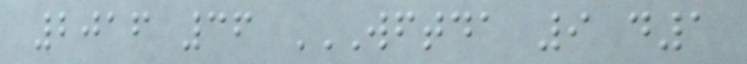2016 36 WFTDA 9 D1
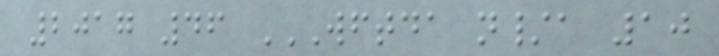2017 46 WFTDA N/A 10
